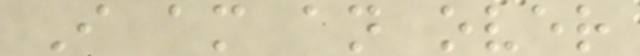I am an over
